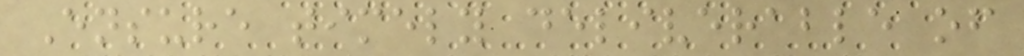Ensure timely deliverable of
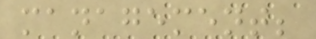management;
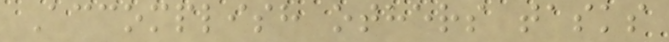Accomplish others tasks
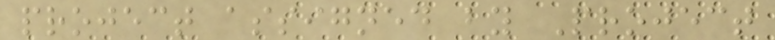project assigned by Project
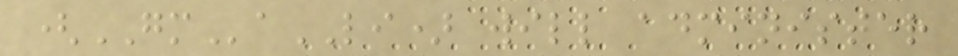(GMaLI) will administer
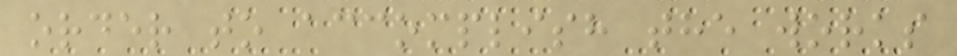order to accomplish the works
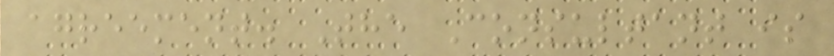agreement. The Consultant is
